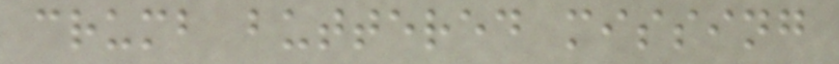crumb buttered missing
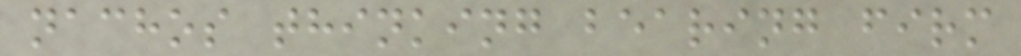nachos thinking bearing firm
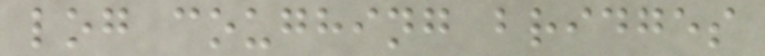log coughing bridges
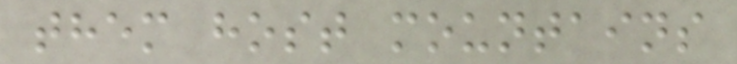them host mountains
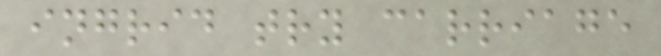ingrid try carriage
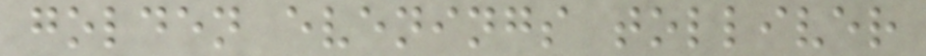golden evenings tolliver
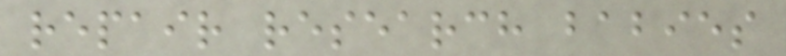repair research babies
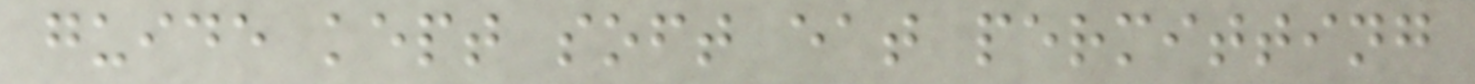guide kept soft eat permitting
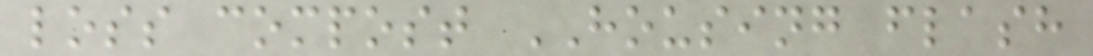loss compost HOUSING flash
